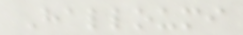Halloumi
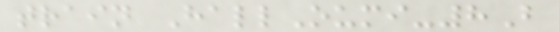train HallOumi-8B
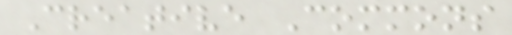Creative Commons
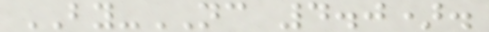BY-NC 4.0).
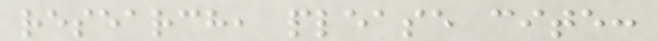research, please cite:
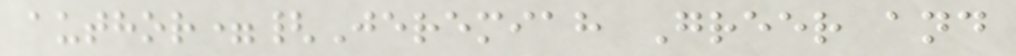author={Jeremiah Greer and
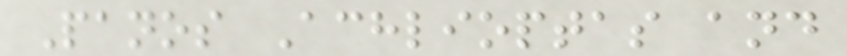Panos Achlioptas and
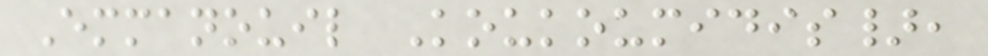Emmanouil Koukoumidis},
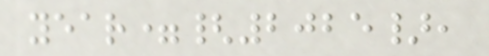year={2025},
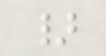}
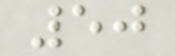50
